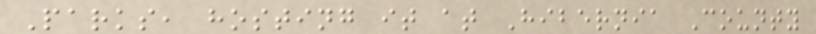Parks, hosting it at Hibernia County
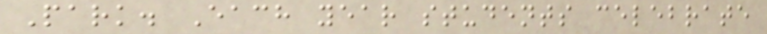Park. Each year students celebrate
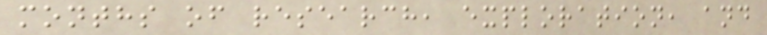months of research, exploration, and
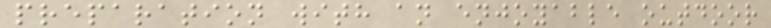preparation with an enjoyable outdoor
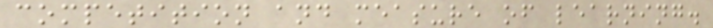competition and measure of learning.
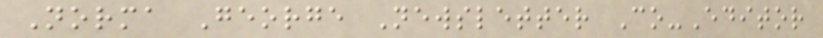Norma George Newsletter Co-Editor
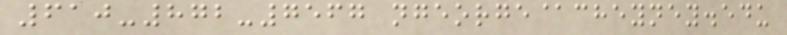610-872-7567 ngeorge@cheyney.edu
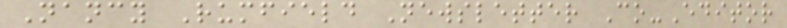Nancy Rumfield Newsletter Co-Editor
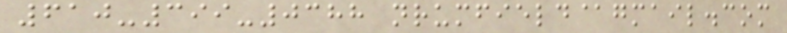610-399-0388 nrumfield@gmail.com
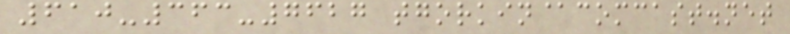610-363-7627 tgorkin@comcast.net
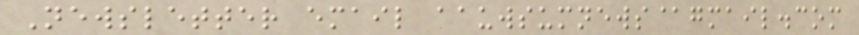Newsletter email aauwsumnews@gmail.com
